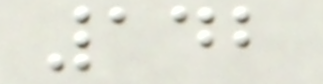142
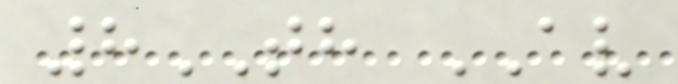8TH AV
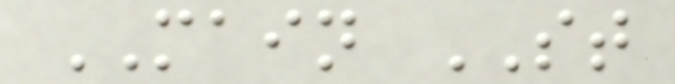MAIN ST
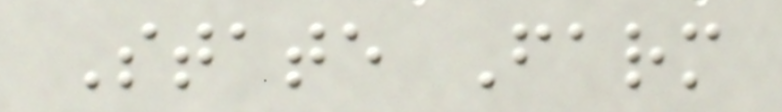State Farm
